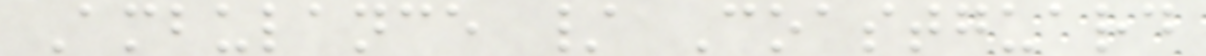Ambulance / Coastguard
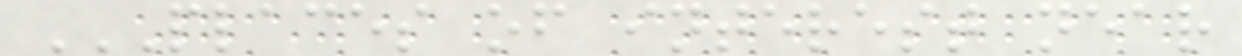PLACES OF INTEREST NEAR
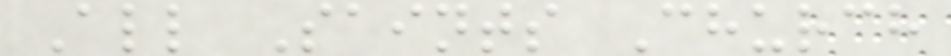All Saints Church
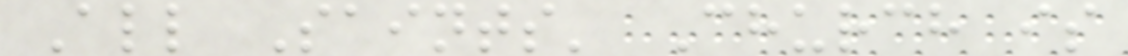All Saints' Church is
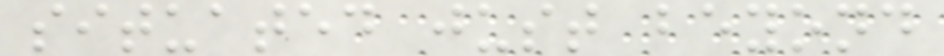situated just beyond
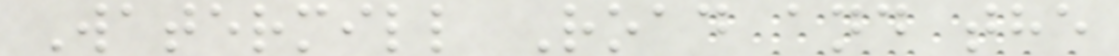Watermill Road and the
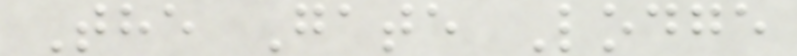The Gate Lodge
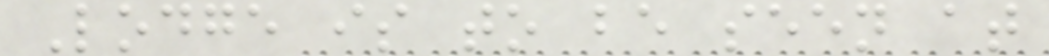Lodge is to be seen at
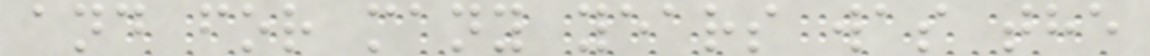and for many years was the
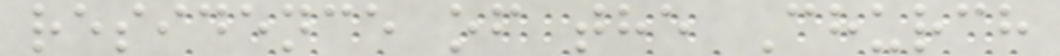residence of the Church
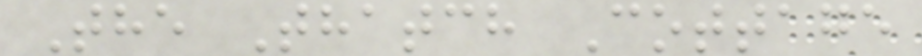The Thatch Cottage
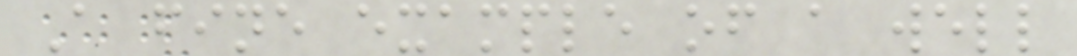A fine example of a well
